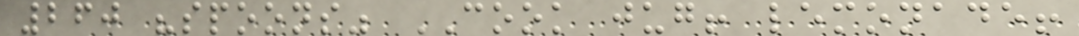260 "spoons" COOK jug! lemonade!
